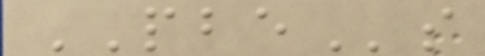PBEs
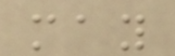may
